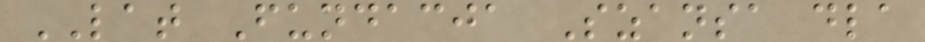LAT Fundacja Szansa dla
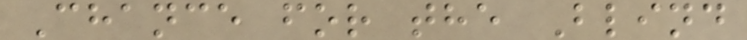Chance for the Blind
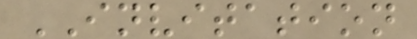INVITATION
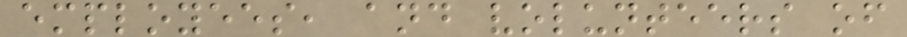employees, and volunteers of
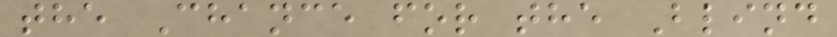the Chance for the Blind
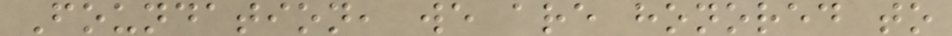Foundation, we are honored to
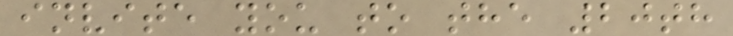invite you to the 20th
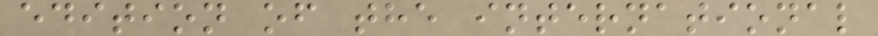edition of the international
